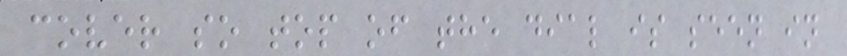cover so top of the dial is seen in
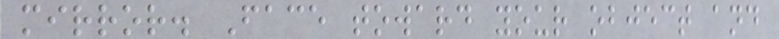mirror. Face toward your object and
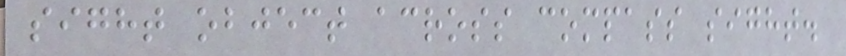sight object across compass sight.
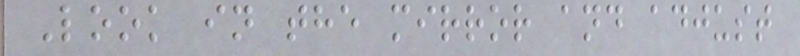Look in the mirror and adjust
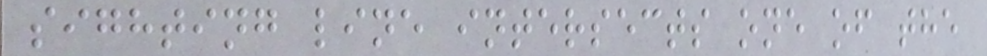sighting line intersects one of the
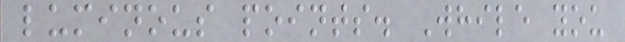luminous points. While you
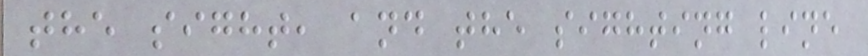the sight, and the sighting line
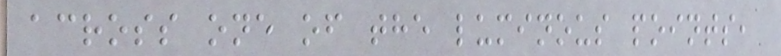across one of the luminous points,
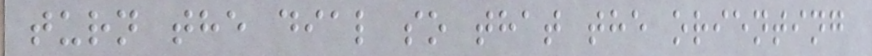turn the dial so that the orienting
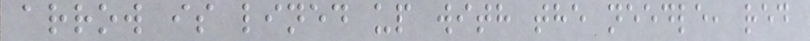arrow is lined up with the needle, red
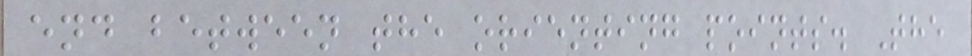end between the orienting points. The
